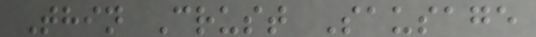Thin Crust Sausage
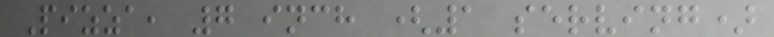Pizza, 7 inch (1 serving)
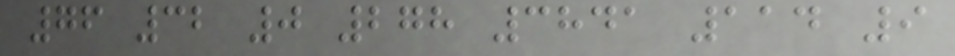76 32 0 278 3841 114 9
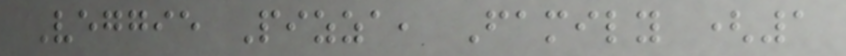Veggie Pizza, Family (1
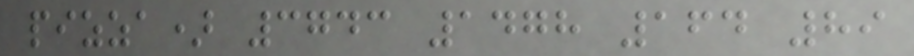pizza) 3743 1478 164 89
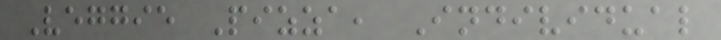Veggie Pizza, Individual
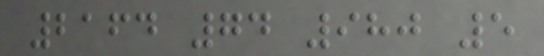2164 74 980 5
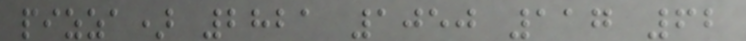pizza) 2821 1050 117 62
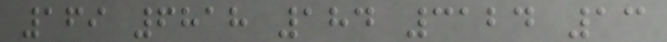169 6818 184 3124 13
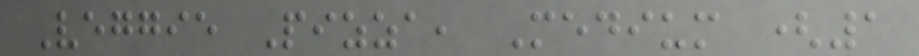Veggie Pizza, Medium (1
